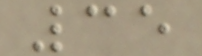35
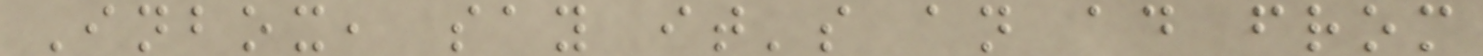Inbox, say it's an ad from
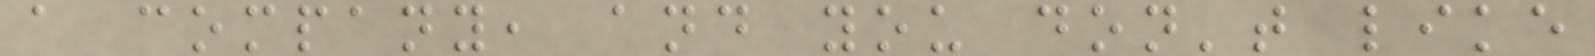a company, and you don't like
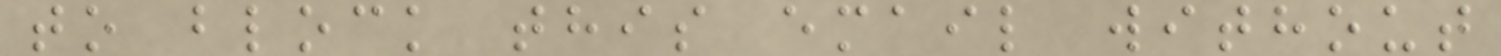to block this email without
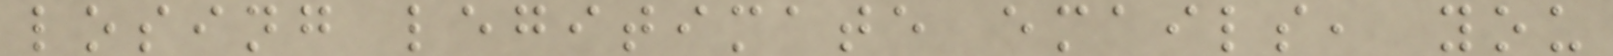losing legitimate emails, you
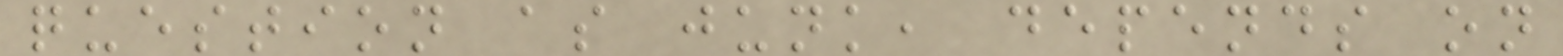question as junk, depends on
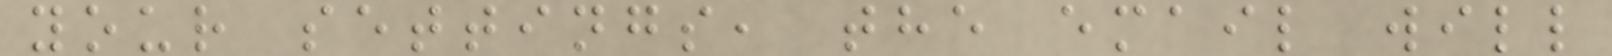your settings, the email will
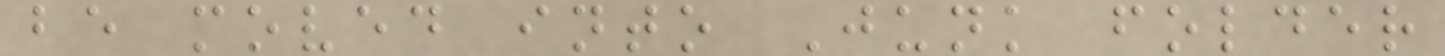be moved into Junk folder
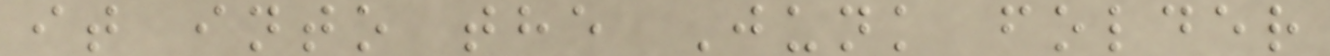it into the Junk folder
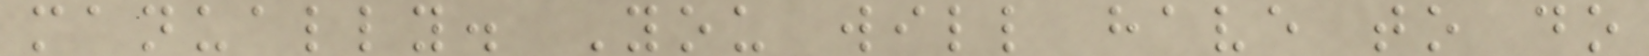manually. You will have to do
